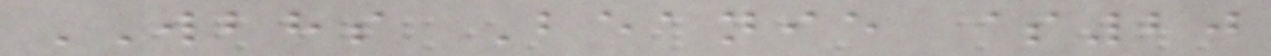WBHS Beanie $20
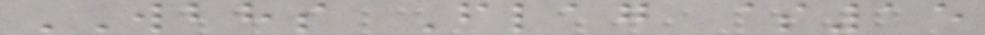WBHS Flag $15
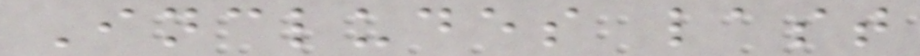Includes last
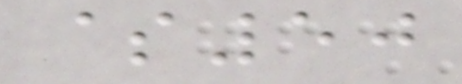$50
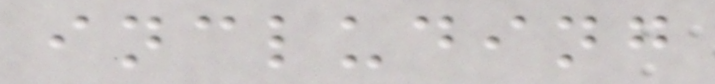including
